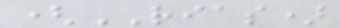(RIAS)
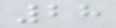28
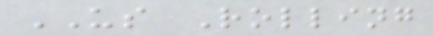US Rolling
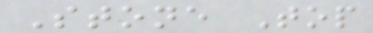Stone Top
